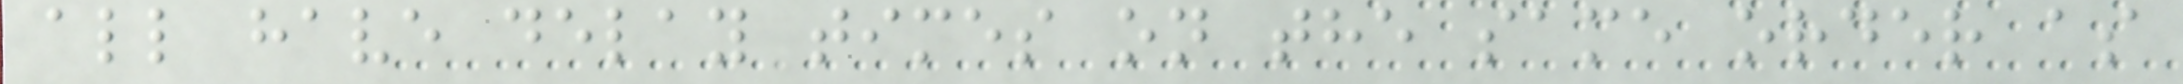all have delay times on the same order as
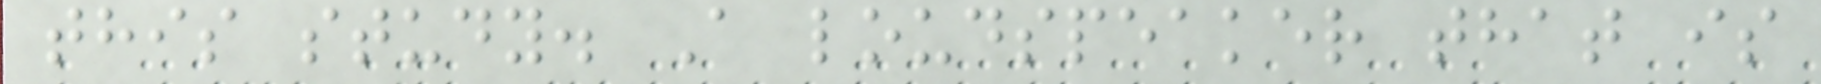this study. A loudspeaker that is
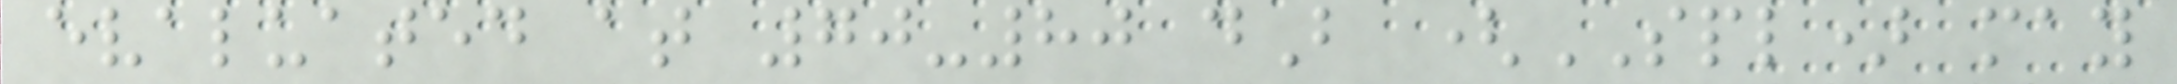evaluated at 70-80 dB (SPL) may
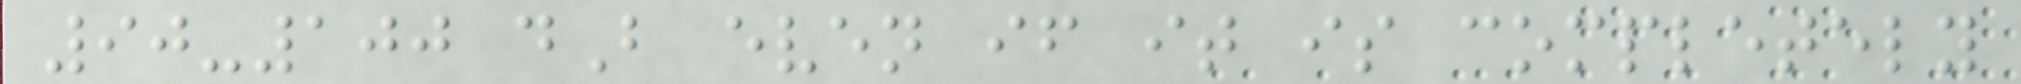90-100 dB even if it is completely
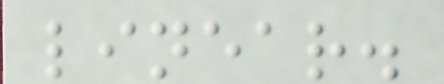linear.
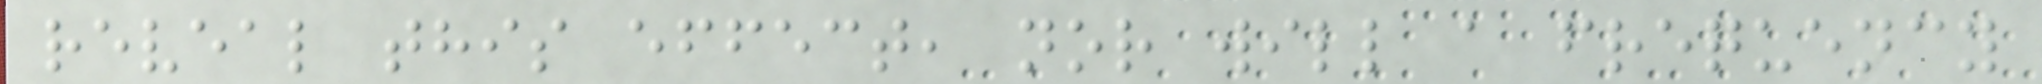reveal this effect, nor will a frequency
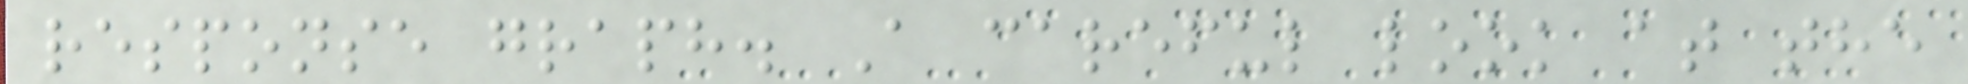response graph. A careful look at the
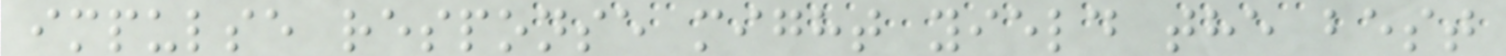impulse response might yield the best
